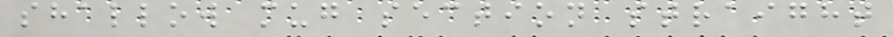shallow mug section straight
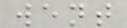went
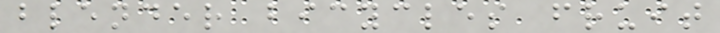blender bicycles fruit
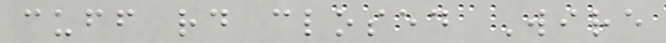cuff rd closed Wire
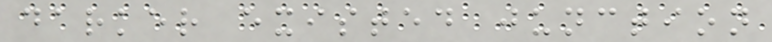darker existed junction
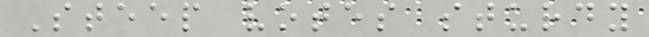Steep votes sturdy
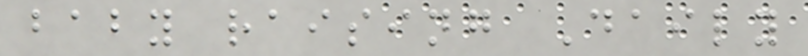baby raising Daily
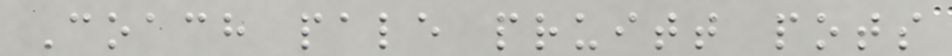Coach pale pruitt pots
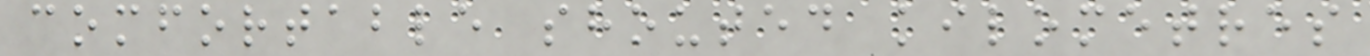comfortable shouted kilometres
